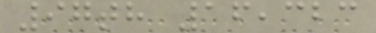97th 16,323
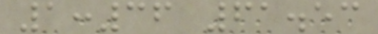1:36 61.53
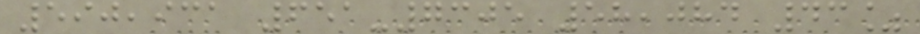590,931 651-7305 58,084 43%
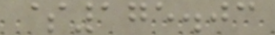$175.03
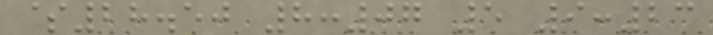$28.50 8:07 5 9:23
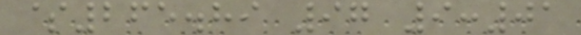$265.89 97 9:01
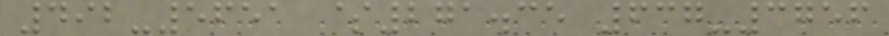492-5651 $271.35 637-3756
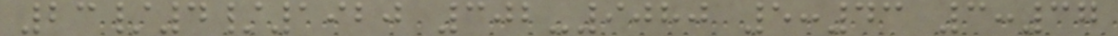23/4/1920 302-9080 5:43 3:37
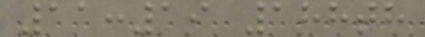11:19 188th
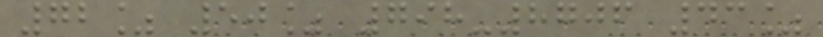72% 50% 798-8706 43%
